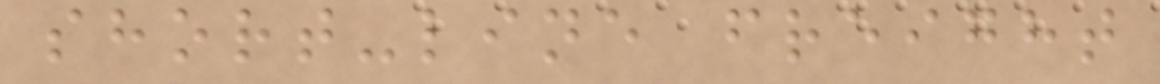short-line freight
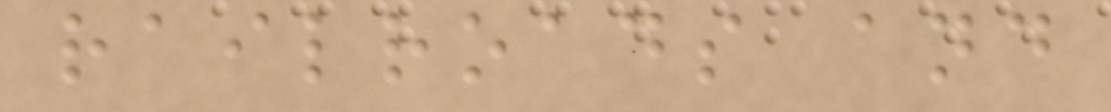railroads and
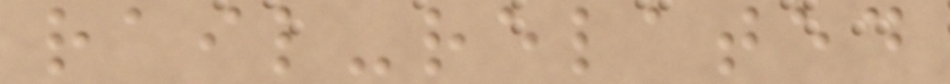rail-related
